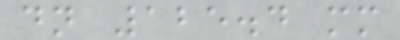dn 125.4 mm
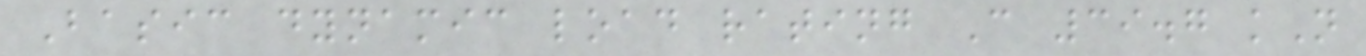Basic dynamic load rating C 39.7 kN
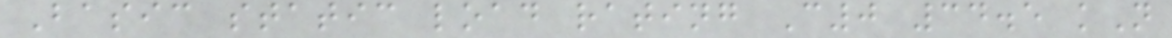Basic static load rating C0 34.5 kN
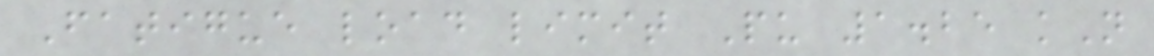Fatigue load limit Pu 1.25 kN
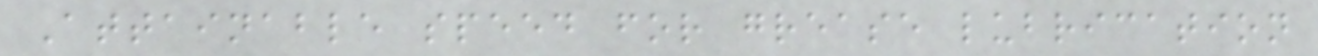Attainable speed for grease lubrication
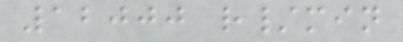12000 r/min
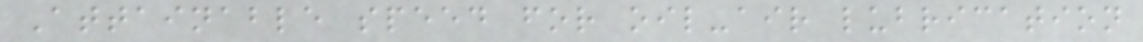Attainable speed for oil-air lubrication
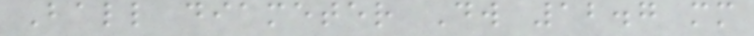Ball diameter Dw 12.7 mm
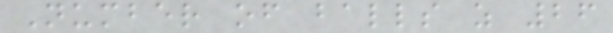Number of balls z 26
